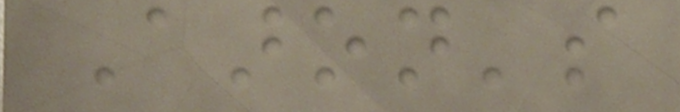Aaron's
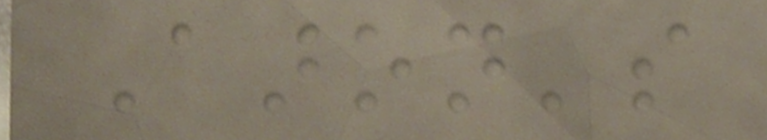Aaron's
